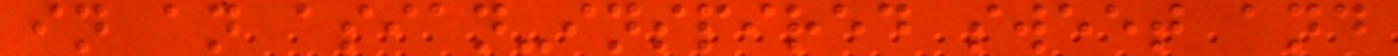in an asian-inspired sweet and
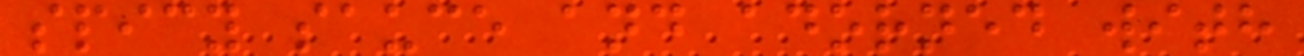spicy sauce and adorned with
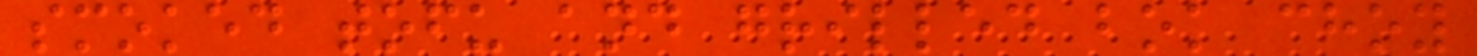smoked tofu and grilled bok choy
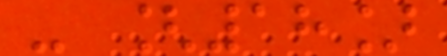- [18]
